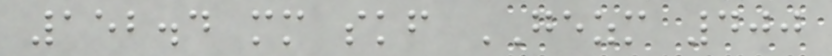152.4 mm skf GEZM 400
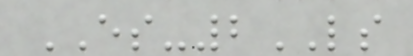ES-2LS
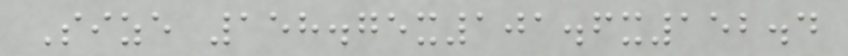Size 158.75x101.6x152.4
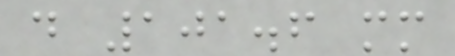d 101.6 mm
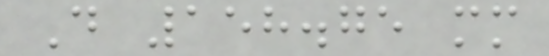D 158.75 mm
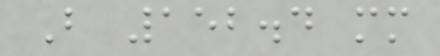B 152.4 mm
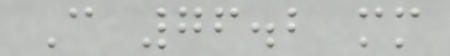C 76.2 mm
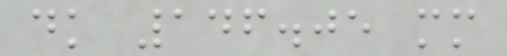dk 146.05 mm
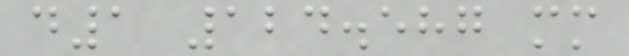d1 124.587 mm
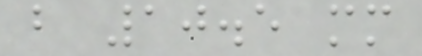b 10.5 mm
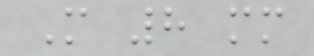M 8 mm
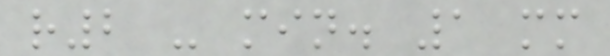r2 - min. 1 mm
